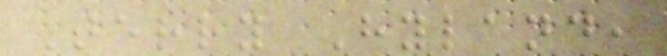Terry Hyland,
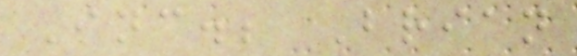Inc.; Brian
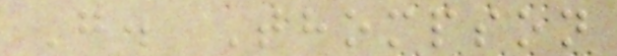G. Thompson
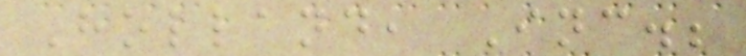Holland, Inc.;
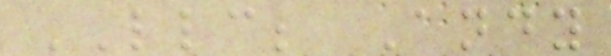LLC; Andy
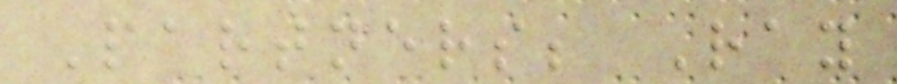Partners; Ray
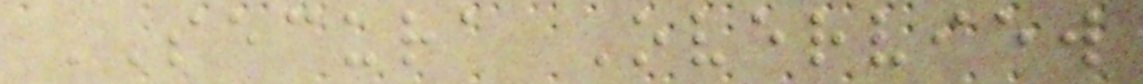SECURA Overview
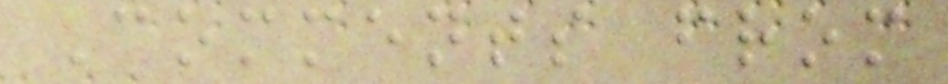Comments from
